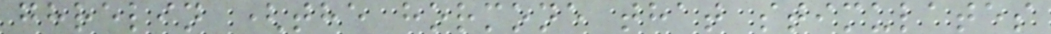ghrelin (the hormone that stimulates
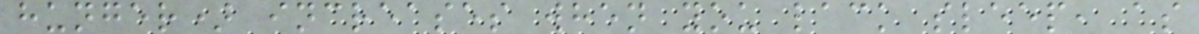hunger) increases when you lack sleep, as
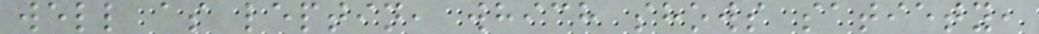well as leptin, which shows satiety,
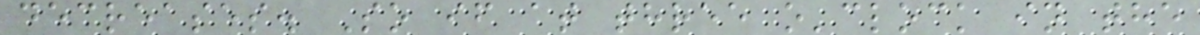decreases. So if at three o'clock in the
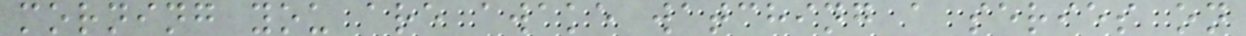morning you are awake watching a series on
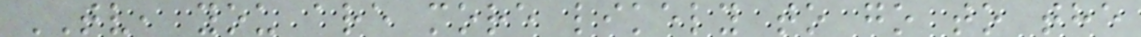TV, you are more likely to go to the
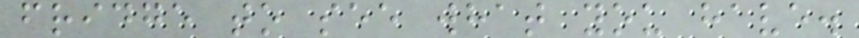fridge to see what you have.
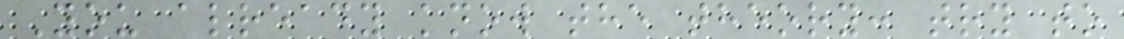You already know the theory: try to
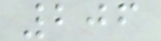206
